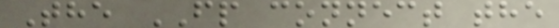The FP connect the
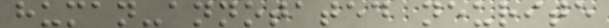human-annotated neurite
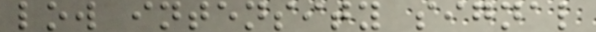low intensity signal
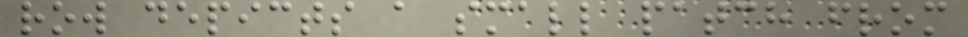row depicts a small patch from
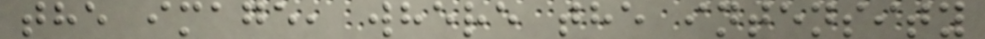the image, where the intensity
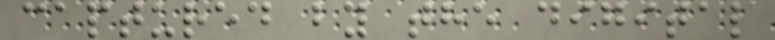captured by the digital
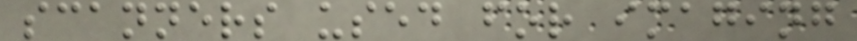scanners used for imaging
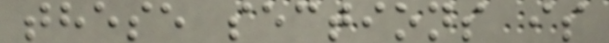these sections is
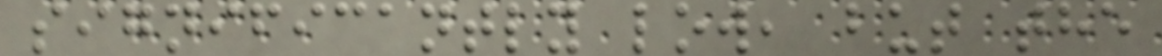significantly low, but the
